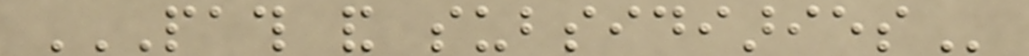PATH AND SUBSIDIARIES
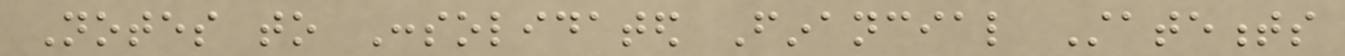Notes to Consolidated Financial Statements
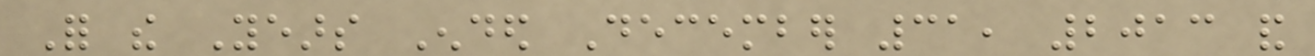For the Years Ended December 31, 2013 and
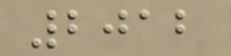2012
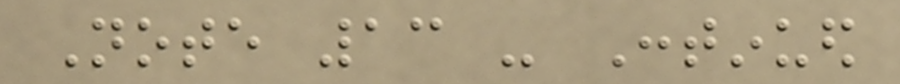Note 13 - Continued
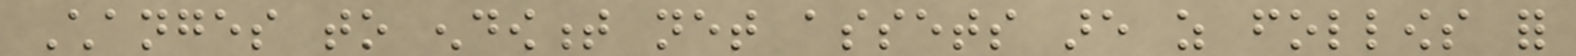Changes to endowment net assets are as follows for
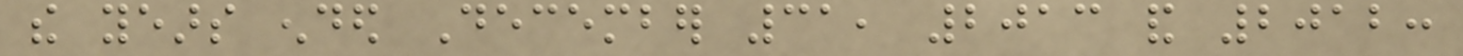the years ended December 31, 2013 and 2012:
